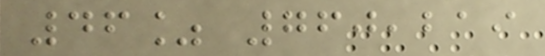46% 760,219
